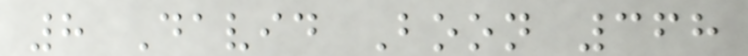8 David Boon 368
